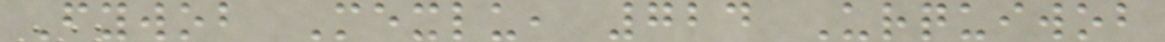Fywob Mexlu, 724 Urquiwob
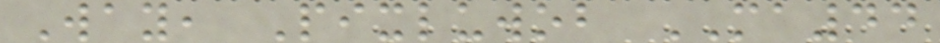Way, Pixluwob MA44
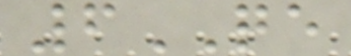6QE
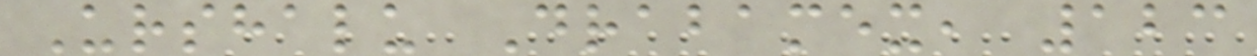Urshalu Drabamex, 123
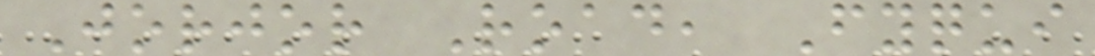Jorjor Road, Fyqui
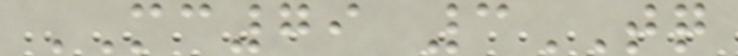MC79 3TQ
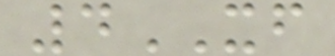4XF
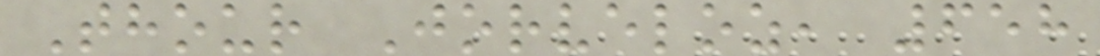Thour Jorveloz, 658
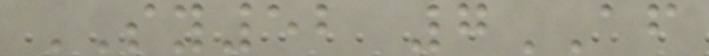SY52 7AF
